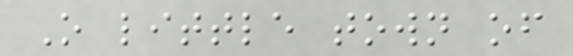O little town of
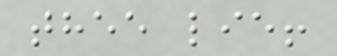thee lie!
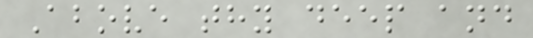Above thy deep and
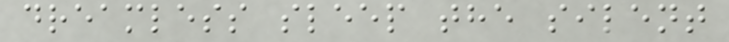dreamless sleep the silent
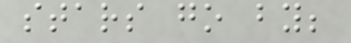stars go by;
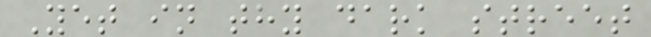Yet in thy dark street
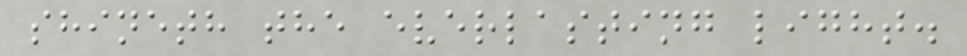shineth the everlasting light.
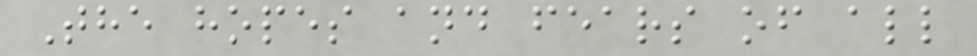The hopes and fears of all
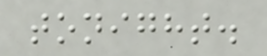tonight.
